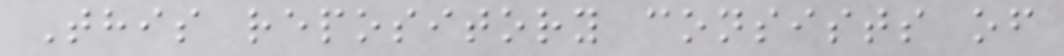This repository consists of
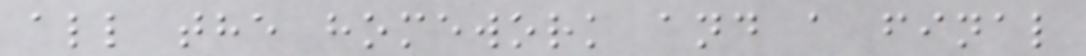all the homework and a final
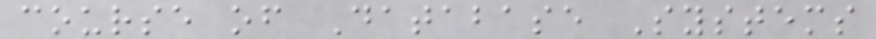course of Database Systems
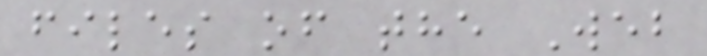files of the Web
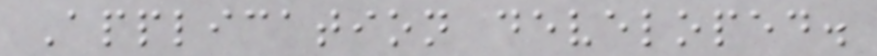Application developed.
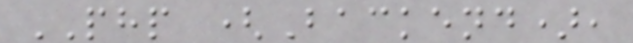PHP (Backend),
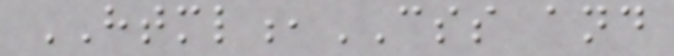HTML,CSS and
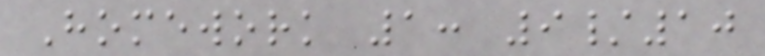Homework 1: 9/10
